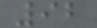92
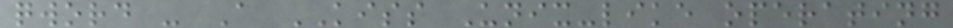qword - A KISS Unix-like operating
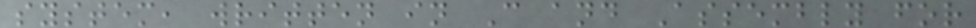system, written in C and Assembly for
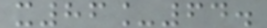x86_64.
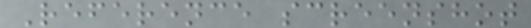Reference screenshot
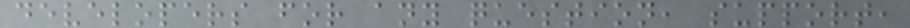developers for any question, support,
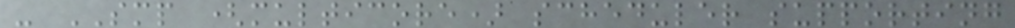- SMP (multicore) scheduler supporting
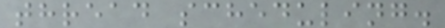thread scheduling.
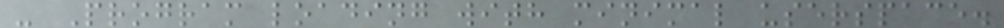- Program loading with minimal userspace.
